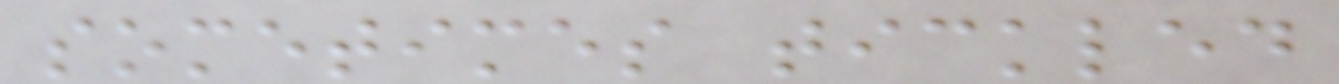sometimes tickled
